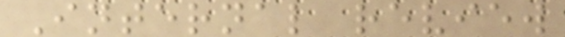Internal review
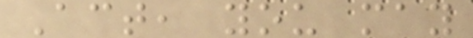Act, you may
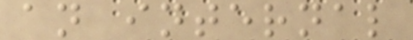an internal
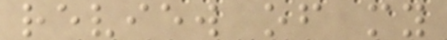review of my
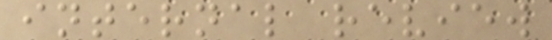internal review
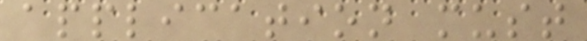application must
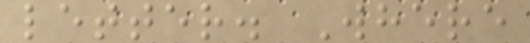letter. Where
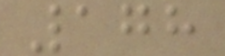178
